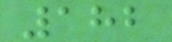182
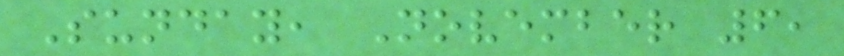Sunday, November 6,
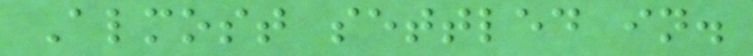Almost settled in.
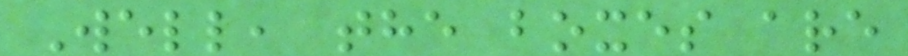Well, the boxes are
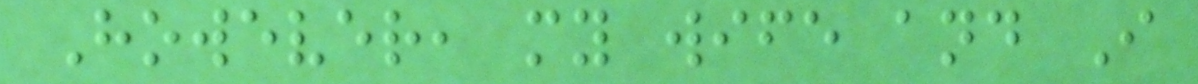However, my wife and I
